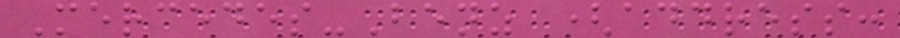Mercedes-Benz (address:
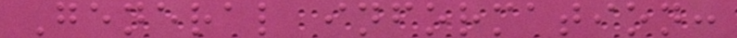General information:
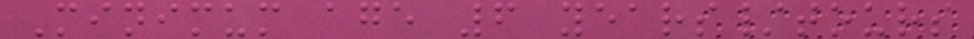Minimum age 6 years/tours
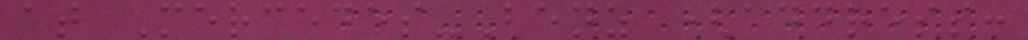at Mercedes-Benz (address:
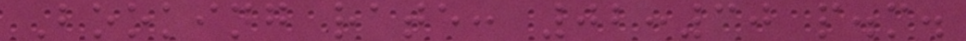Booking rate: 02:30 p.m.
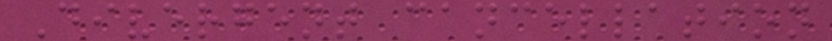Divergent cancellation
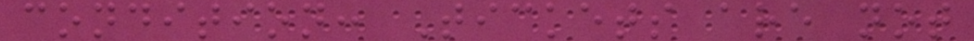condition: Tickets are not
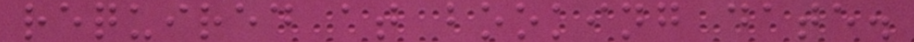required at booking date.
